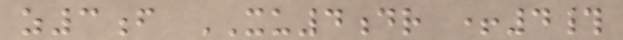z3f XU4dr +4#
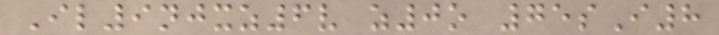Il9njxz6v z0o 75sI8
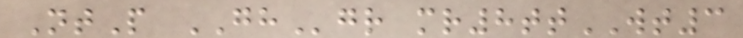NtP GHgr mr8ttWT3
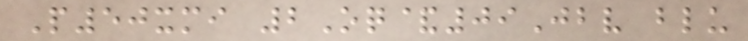P50xmi 2Oq&09Jbv blu
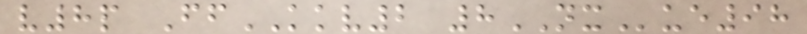v8p FfKKV2 8NXue98
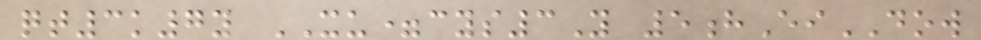qt3k7y XU=cys3Y 5hEiDOW
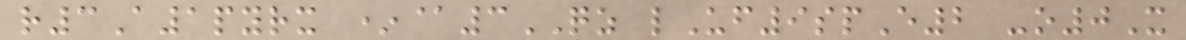r3A1pyrx *@3QZ lUf9spE2 -o0X
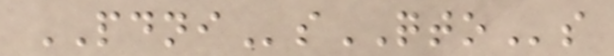PDNIsQTOs
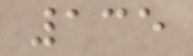135
